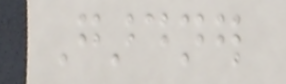Gardner
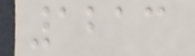1213
